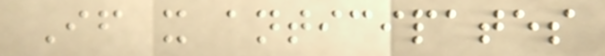If it anticipates
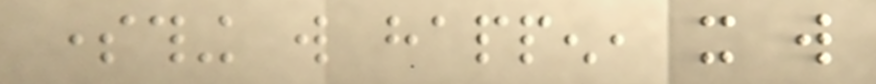something will happen, it will
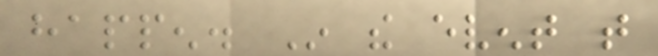happen. In the event that
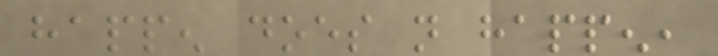happen does not happen,
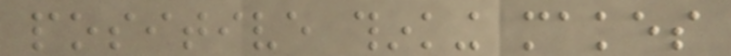positive thinking makes
